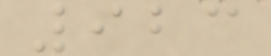923
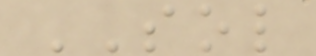SOL
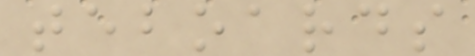teboards
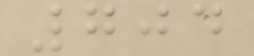704
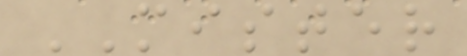MISTER
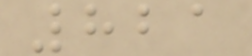821
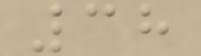38
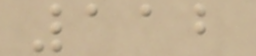112
